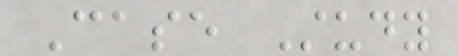Case Study
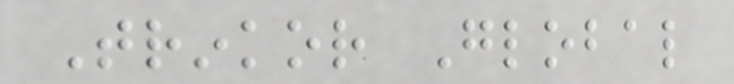Trinkor Global
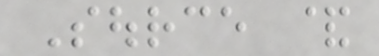Source &
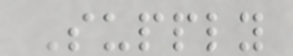Supply
